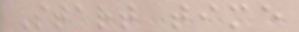Start time
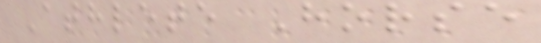Athlete Horse
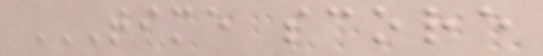TIME SCORE
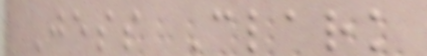Jess Clark
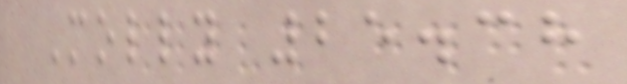Molly 25.38
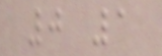0 1
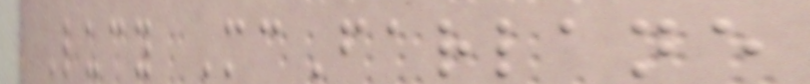Lucy McFarlane
